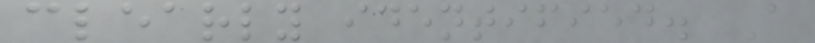clearly identified. A
